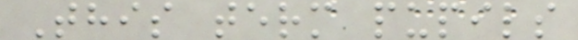This term pupils
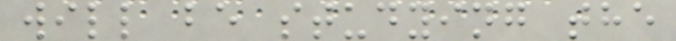will be studying the
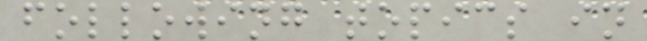following topics in
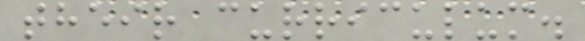their curriculum.
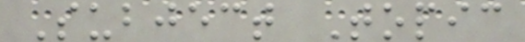Subject Topic
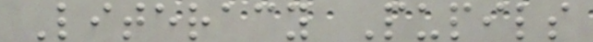Literacy Pupils
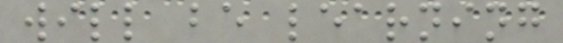will be learning
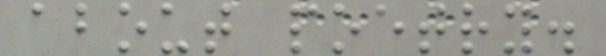about poetry.
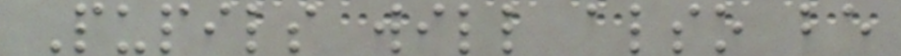Pupils will also be
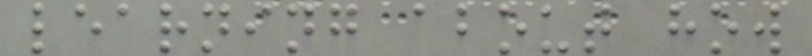learning about how
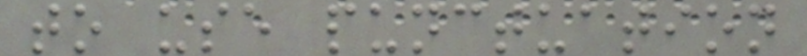to use punctuation
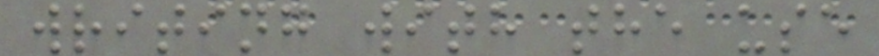writing with the use
